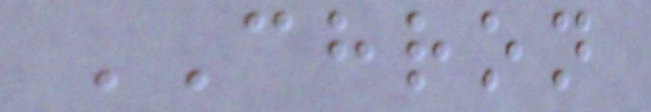CHRON
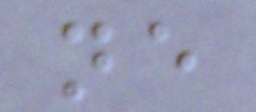ne
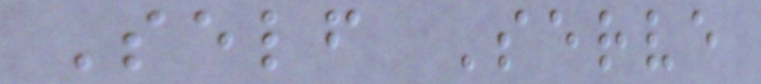Self Serve
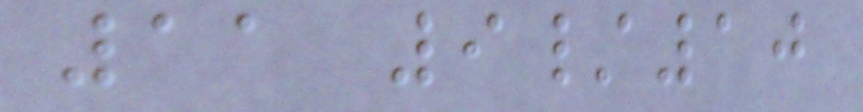11 9/10
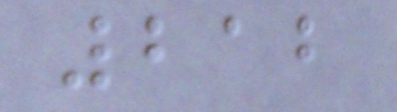212
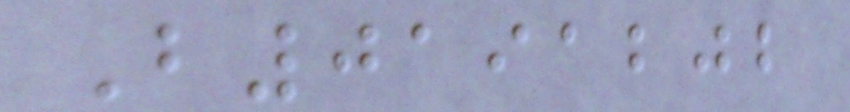B0191202
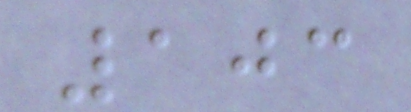103
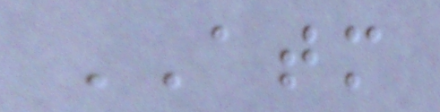ATM
